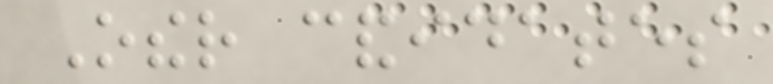Other candidates
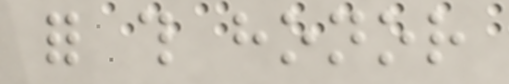for this honor
